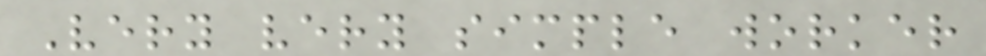Very very simple worker
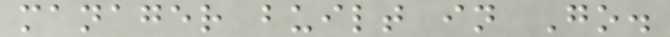manager built in Go.
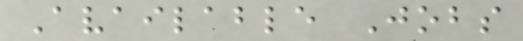Available Jobs
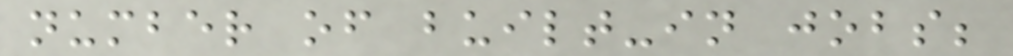number of built-in jobs;
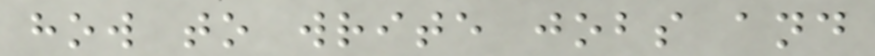how to write jobs and
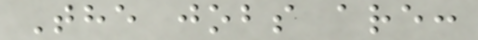The jobs are:
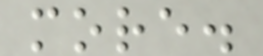more.
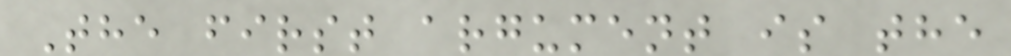The first argument is the
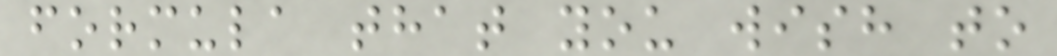formula that you wish to
